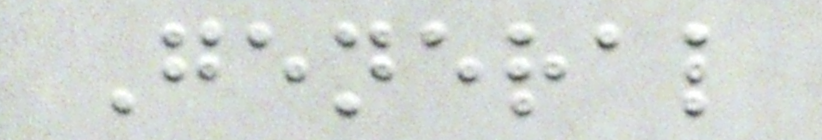General
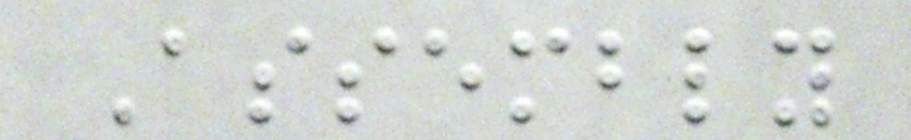Assembly
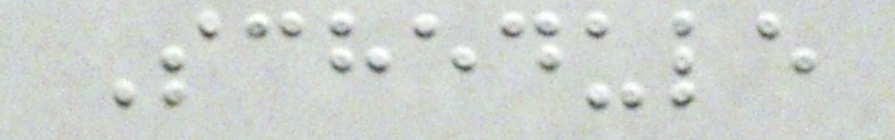Schedule
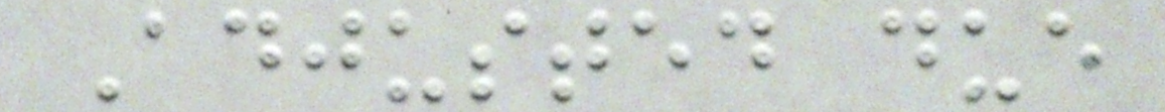Adjusted due
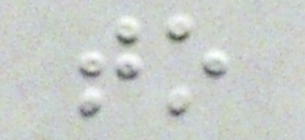to
